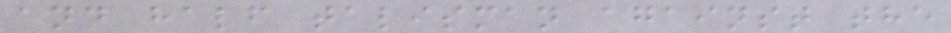and half talisman against the
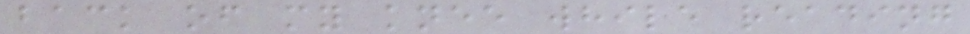back of my knee while reading
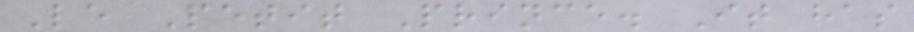Le Petit Prince. It has
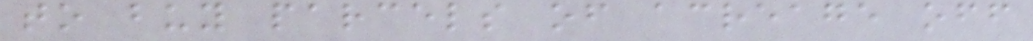to buy parcels of acreage off
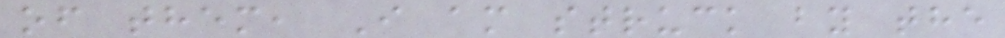of them, I am struck by the
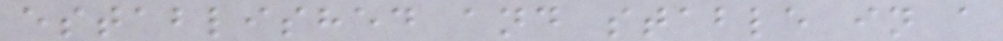established and stable in a
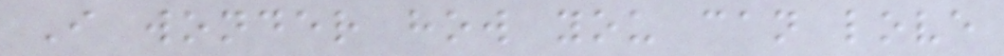I wonder how you can love
